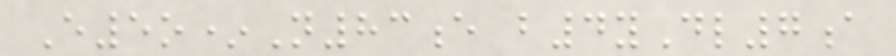E5o*N83e b4yDl7a
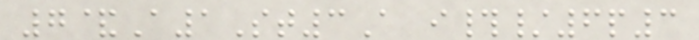7&A1St3A i#/6p3
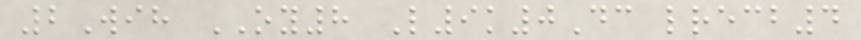2Wih OY8 L9k0Dc lrecb4
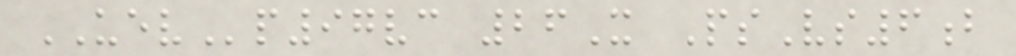UEVp97vc 26X PsVs6b
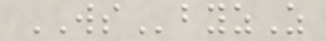WSbyzZ
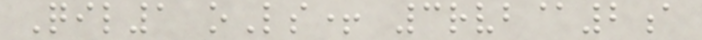Qil1 oLs+ 3rvb@2a
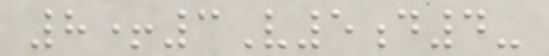8+3V5d4-
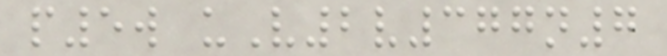p5w uV2v377n7
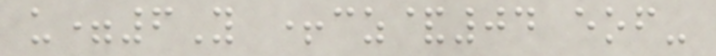u=6Y +cz&04 eof-
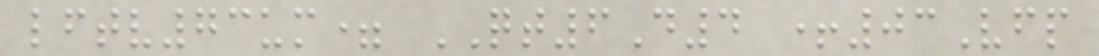lftv73um= QT6D4 +03Vfp
